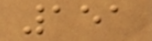151
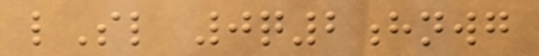lSl 0q2hnwg
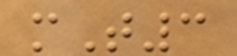mT3
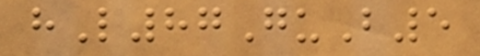hL87GuB5
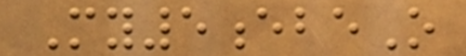My5ebeO
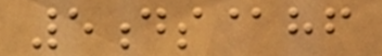5ds@hf
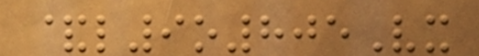&l9o805Vx
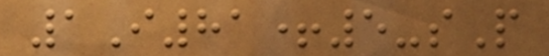1I81+5-sP
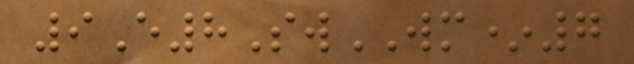9E8SwWM*7
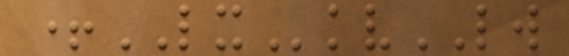+LXkvLW
